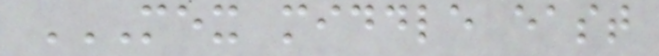MEX MIDDLE EAST
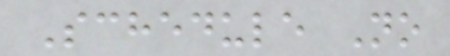Schedule No
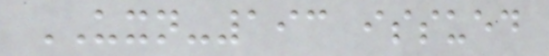UXN-193 issued
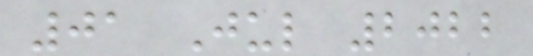01 Jul 2022
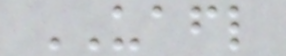UAFL
